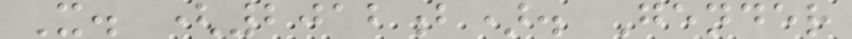X. (2012b). Gender
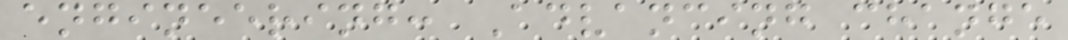engineering: Advancing change
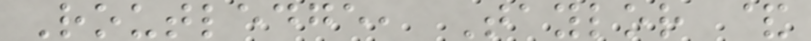Routledge, Taylor &
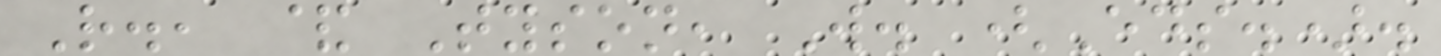R., & Tyson, W. (Eds.).
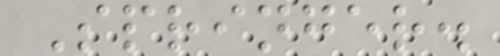Springer.
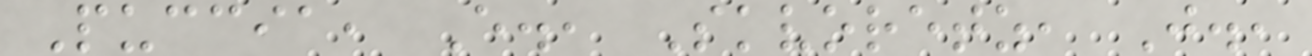Puccia, E., Skvoretz, J.,
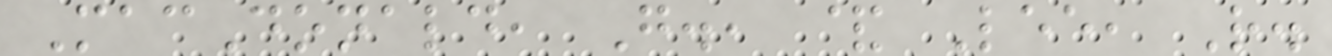MacDonald, G., & Lee, R.
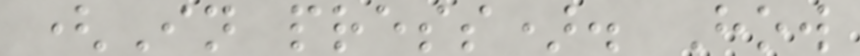(In press). How
